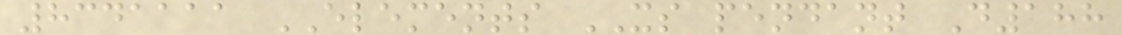8341111 ELEMENTS XS pendant D188
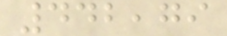442,79
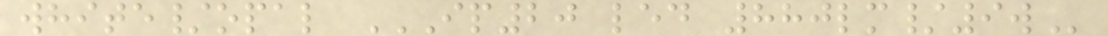white/opal IP20 LED 880LM/9W
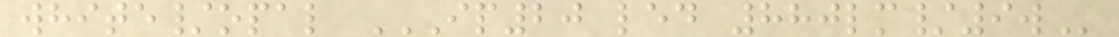white/opal IP20 LED 880LM/9W
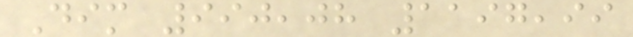Dim 990,08 1197,99
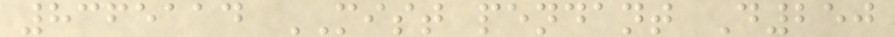8365114 MIST pendant D250
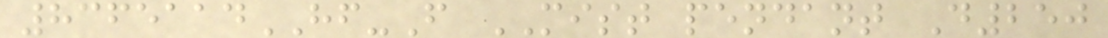8365114HF-F MIST pendant D250
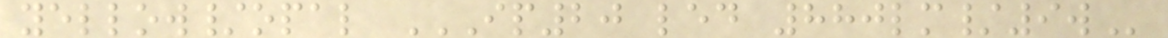yellow/opal IP20 LED 880LM/9W
